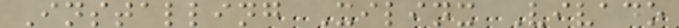Installing Xilinx Vivado
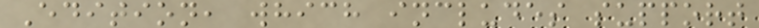Edition, which includes support
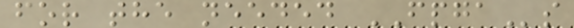for the needed FPGAs
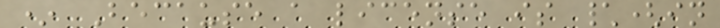* Because a license is \(in
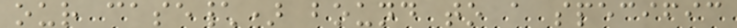our case\) bound to a specific
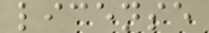license
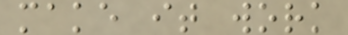make it work
